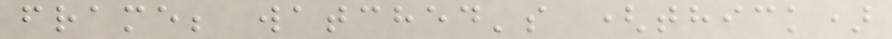frame; watched's (thick)
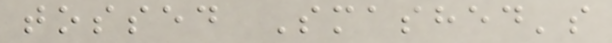tossed Smashed's
